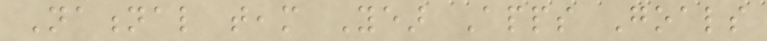National team Year Apps Goals
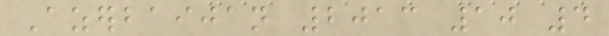Azerbaijan 2013 10 4
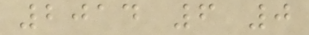2014 6 0
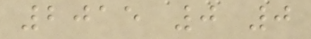2015 0 0
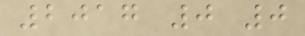2017 0 0
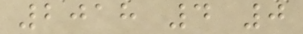2018 4 0
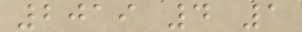2019 4 1
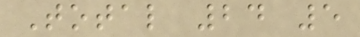Total 24 5
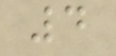4
